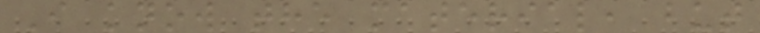I know the material, but
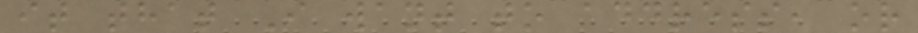it that I want to address, or
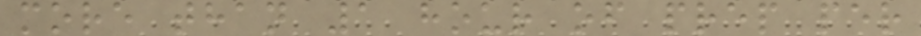more than 1 hour of prep per
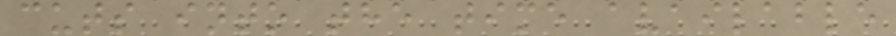cuts into the time available
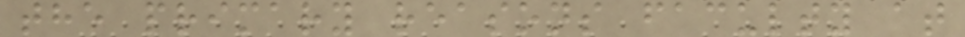the primary reasons faculty at
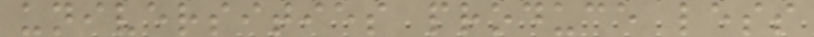universities produce less
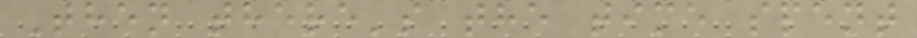Then there's the time spent
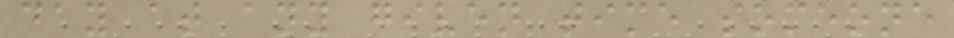day at any given time someone
